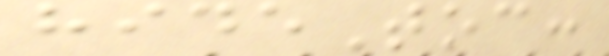hideToc:
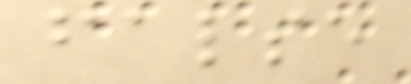false
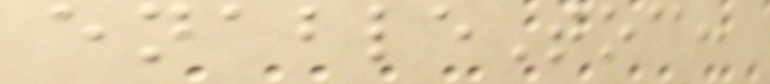enableToc:
